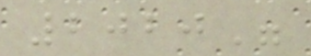2020"
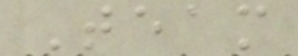Team
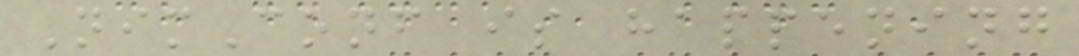NimConf is happening
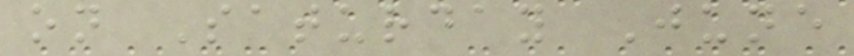on Saturday June
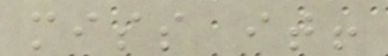miss it!
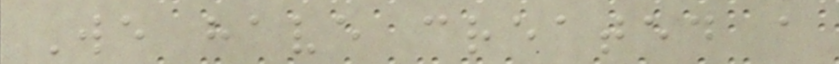We have created a
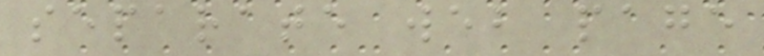separate web page
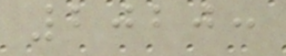2020:
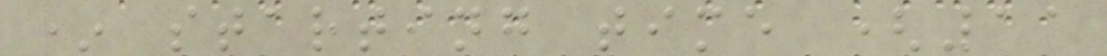* starting time (11
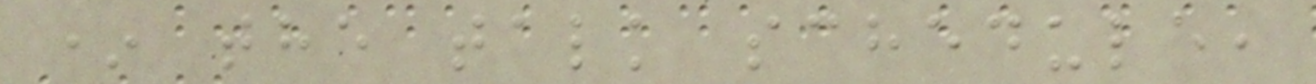* the talk schedule,
